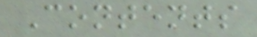Contents
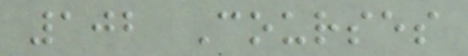102 Courses
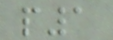p1
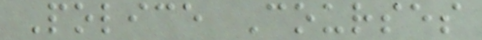Police Courses
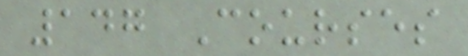147 Courses
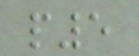p5
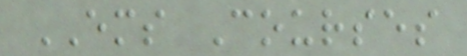EMS Courses
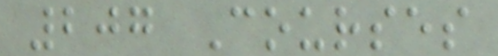207 Courses
